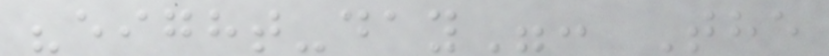"eight-day": The
